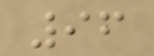96
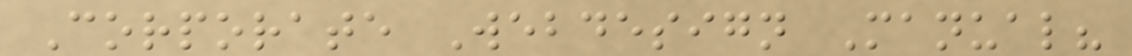Corporate Webdesign Manual?
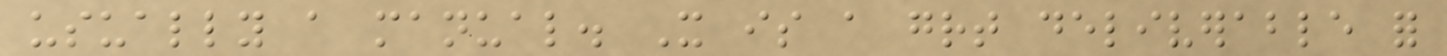usually a manual. It is a great deliverable for
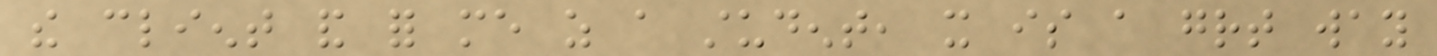the client and for me as a student, it is a great way
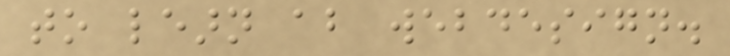to learn about webdesign.
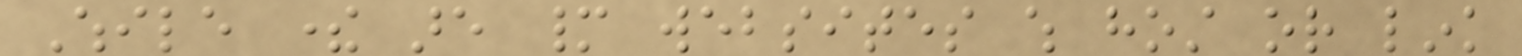While there are many websites which host or link
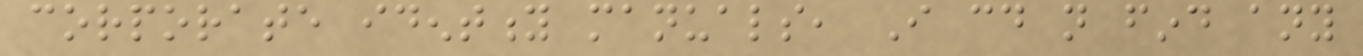corporate identity manuals, I could not find any
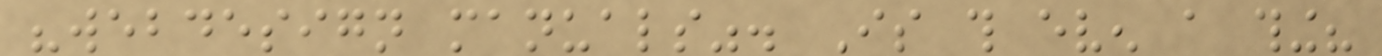"webdesign manuals". Is this even a thing?
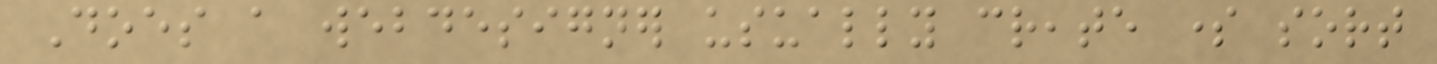Does a webdesigner usually create some sort
